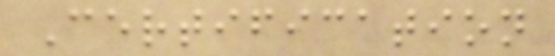Certification
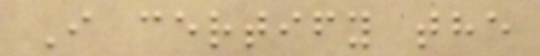I certify the
